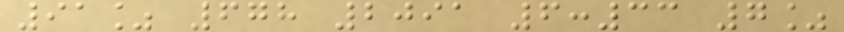91% 678 2091 6:33 7%
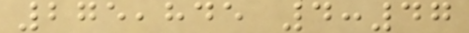275,845 4:47
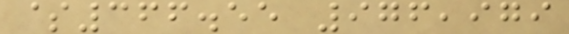$366.55 976,979
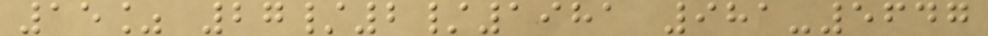15% 27/2/1981 981-5647
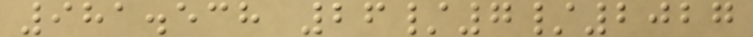981.538 26/7/2027
